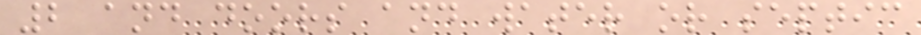2 and doors and water or septic
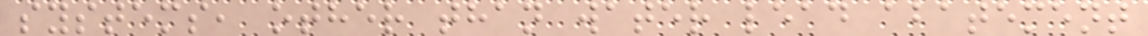systems, other than water lead abatement
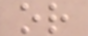or
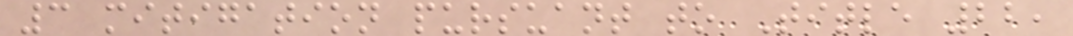3 mitigation pursuant to Title 22,
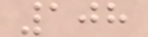108
